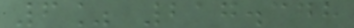6% 217.348
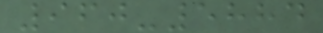960-5884
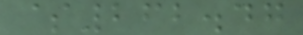$262.47
